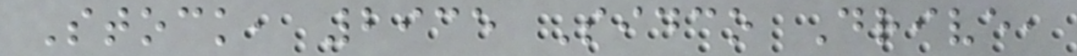Stock, 2935 Sidco Drive,
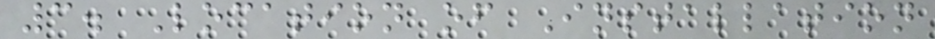3. Location of Installation
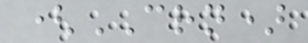(CRN)
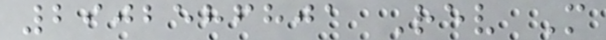2902586801 Rev M
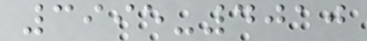3995-4010
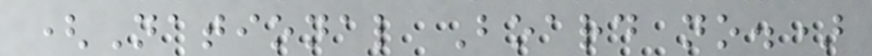(National Board no.)
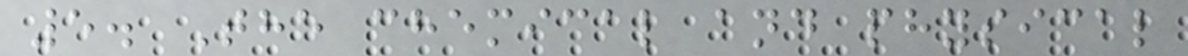5. The chemical and physical
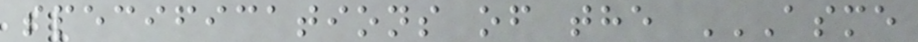specifications of the ASME
